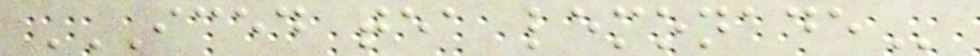ICED TEA LEMONADE
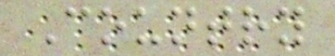Country
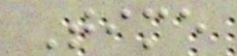Time
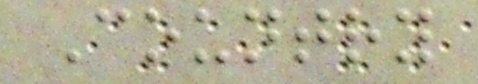Country
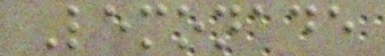Lemonade
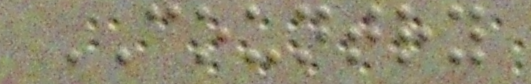COUNTRY
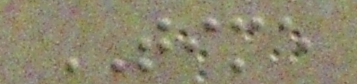TIME
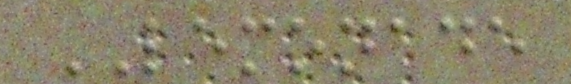LEMONADE
